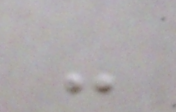-
